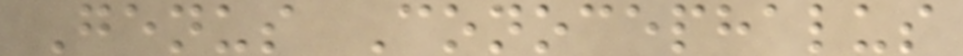Genus Conocephalus
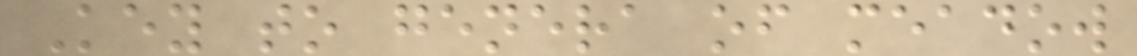Key to genera of meadow
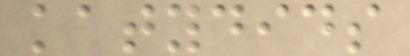katydids
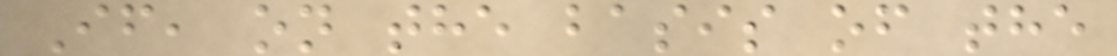If, on the basis of the
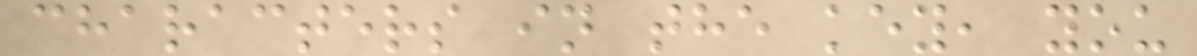characters in the key, you
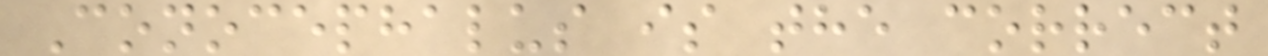Conocephalus is the correct
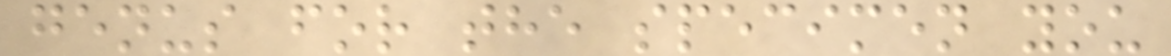genus for the specimen you
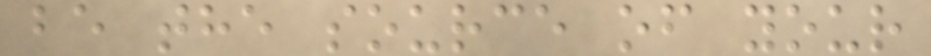be the source of your
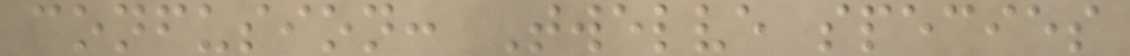confusion: Twelve species
